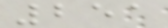251
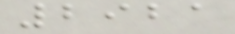2921
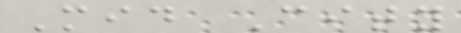Mid City
